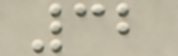32
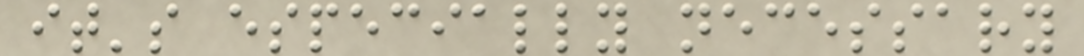it's especially necessary
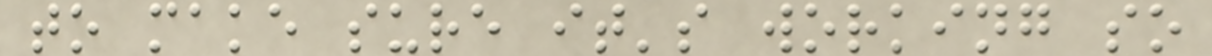to make sure it's working so
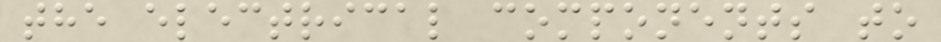the electrical components to
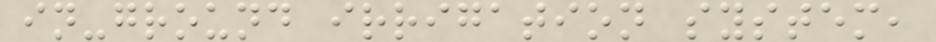in-ground irrigation system,
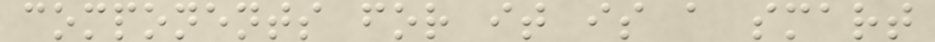components for it is a smart
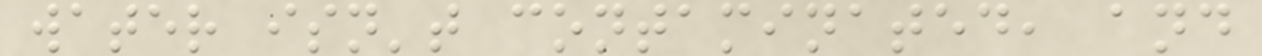water isn't contaminated, and
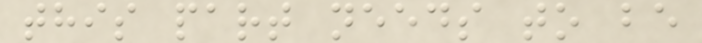this part needs to be
